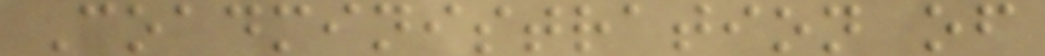Coadministration of
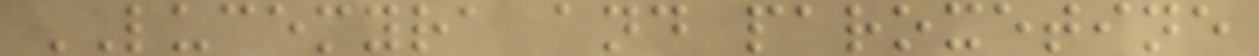LUCEMYRA and paroxetine
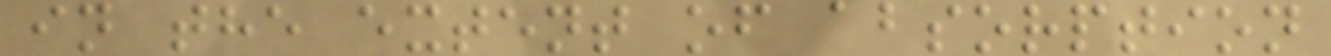in the extent of absorption
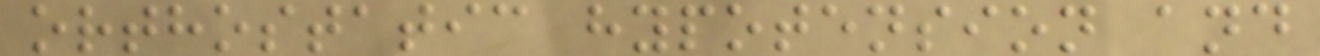orthostatic hypotension and
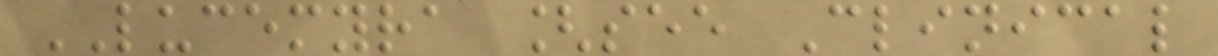LUCEMYRA [see Clinical
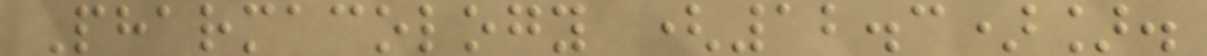Pharmacology (12.3)].
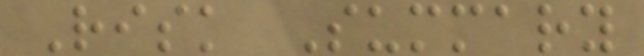Risk Summary
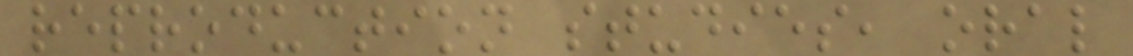reproduction studies, oral
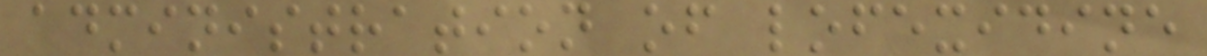administration of lofexidine
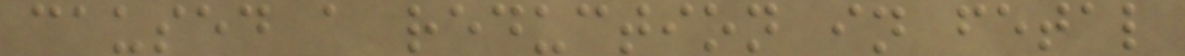caused a reduction in fetal
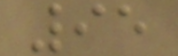95
